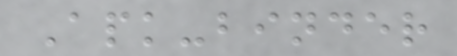Apk-binder
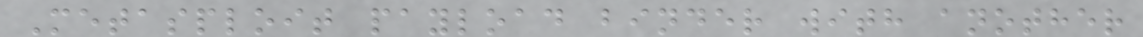Metasploit payload binder with another
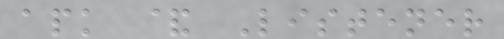apk & Listener
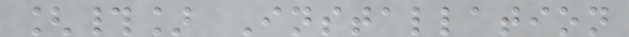[#] Installation
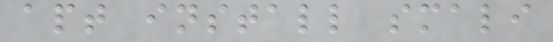apt install smali
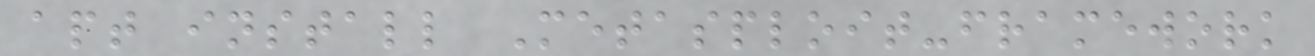apt install Metasploit-framework
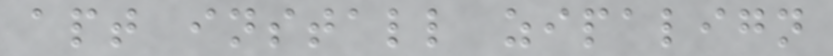apt install zipalign
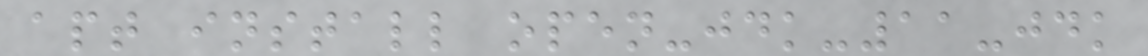apt install open-jdk-11-jdk
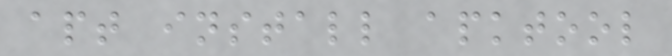apt install apktool
